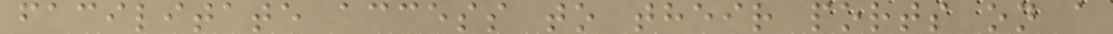facilitate access to their ports on a
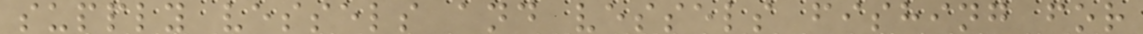supply vessels and vessels fishing for
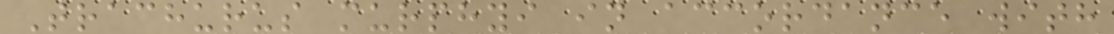Trachurus murphyi in accordance with
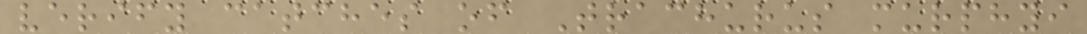verify catches of Trachurus murphyi
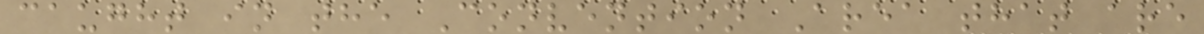caught in the Convention Area that are
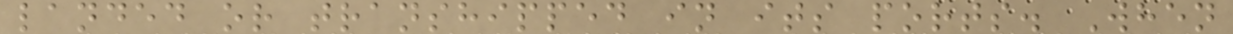landed or transhipped in its ports. When
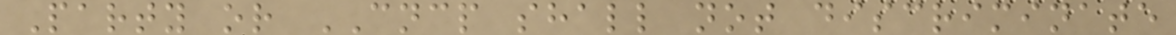Party or CNCP shall not discriminate
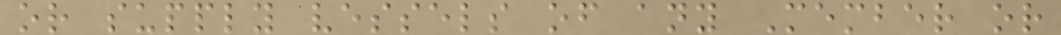or supply vessels of any Member or
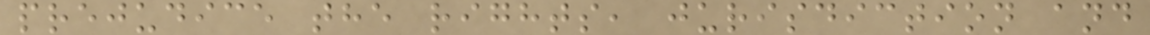prejudice the rights, jurisdiction and
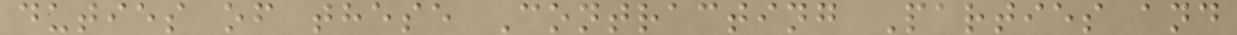duties of these Contracting Parties and
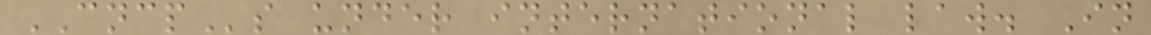CNCPs under international law. In
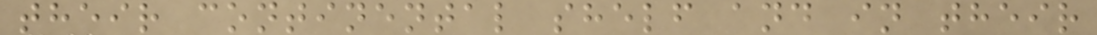their continental shelf and in their
